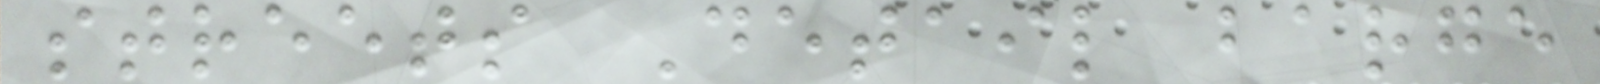streets Detail barge
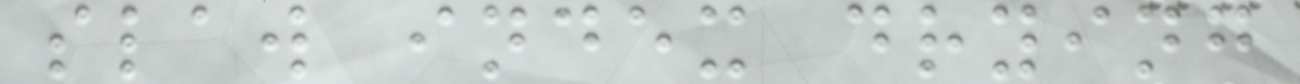slaw index drying
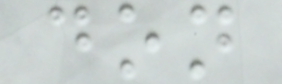don
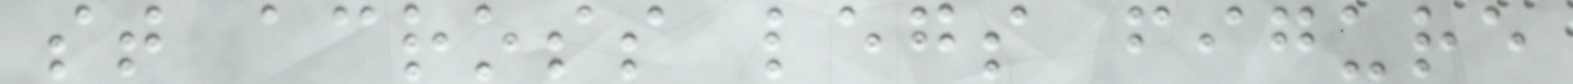st across legs figure
